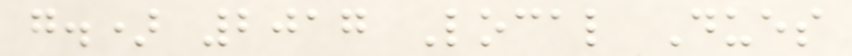g.) 2017 Local Dues
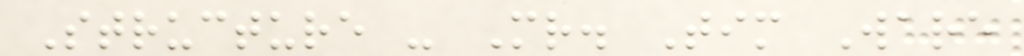Structure - Mr. Tim Ware
